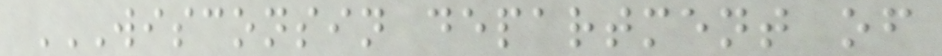WISCONSIN DEPARTMENT OF
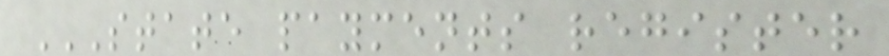STATE PAYMENTS REGISTER
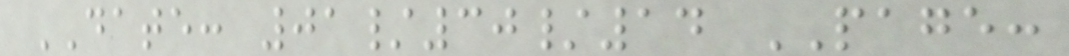DATE: 01/30/14 PAGE:
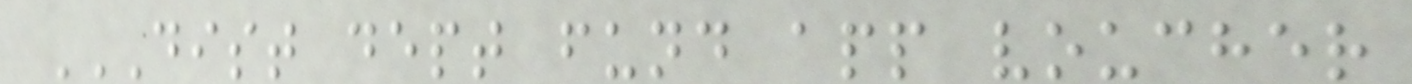DIST DEPT FUND APP VOUCHER
